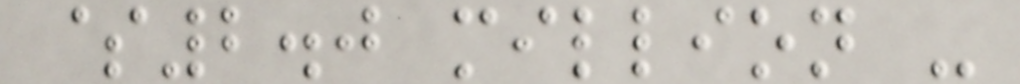$2.0 million -
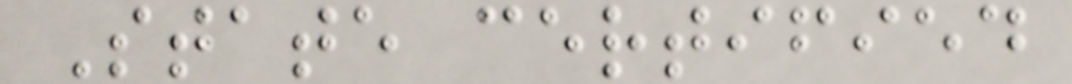State certified
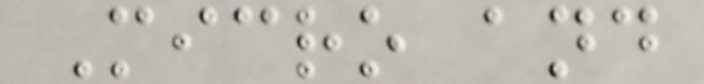Micro and
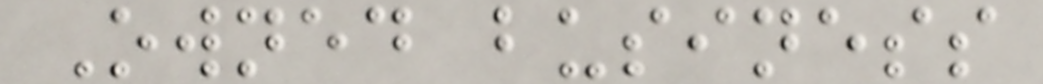Owned business
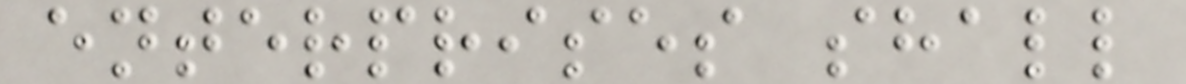enterprises shall
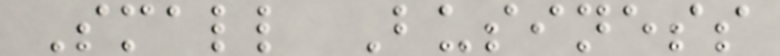Small Business
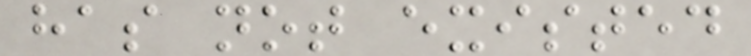has not existed
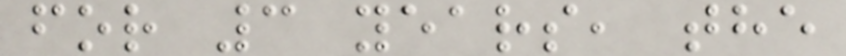for 3 years, the
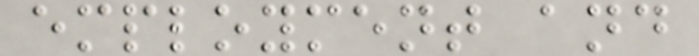employment and
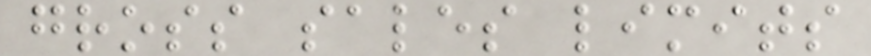gross sales limits
